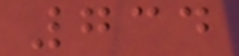734
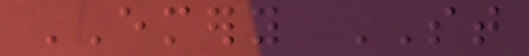EMERY ST
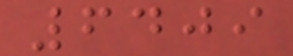6409
